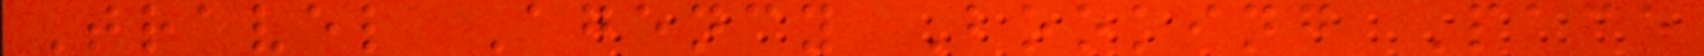Travel Agency Booking Pace
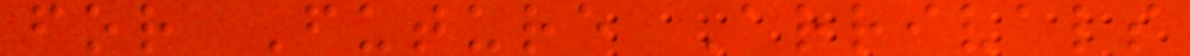for Future Arrivals
